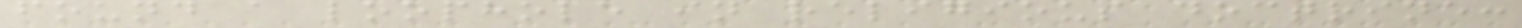found a loophole in religious doctrine:
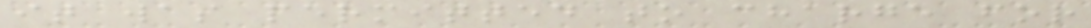it was permitted to charge for
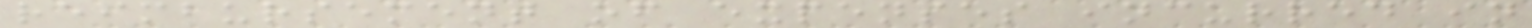reimbursement of expenses incurred in
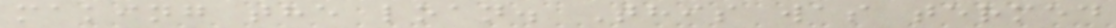making the loan. This was termed
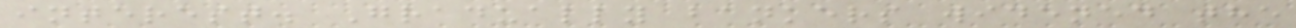interest. Gradually bankers widened the
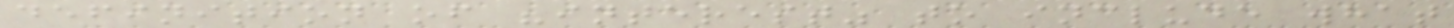definition of "interest" to include what
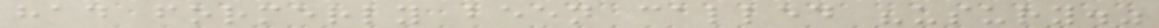had formerly been called "usury."
